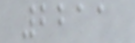2211
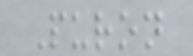Puron
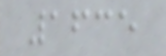1635
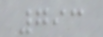793
